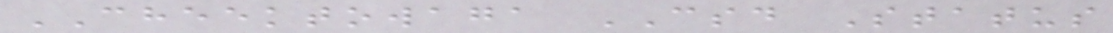CHEEKTOWAGA CSD Status
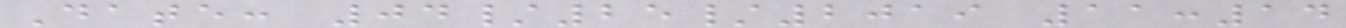Date: 04/25/2019 11:14
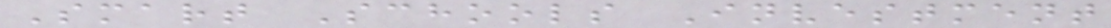Smart Schools Investment
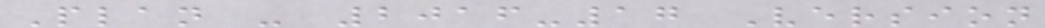Plan - 2016-17 Version
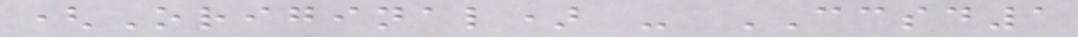(Original) - CCSD1
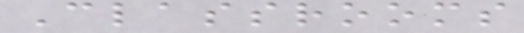Classrooms
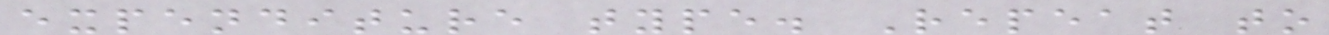expenditure type. Repeat to
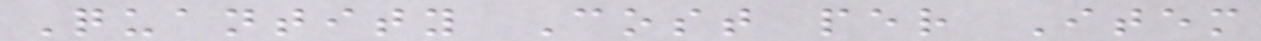Quantity Cost per Item
